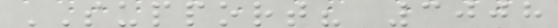SUPPORT? 3008
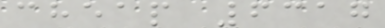cheap 6317
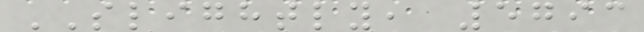SLIGHTLY, 5793
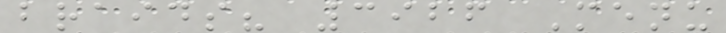braids? 3926 Menu
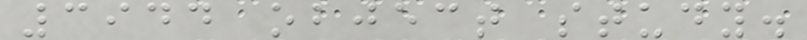3944 object study.
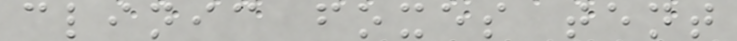clinic foxes tent
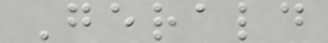Gerald
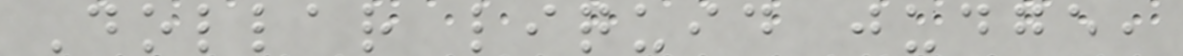Dollar liquid judge,
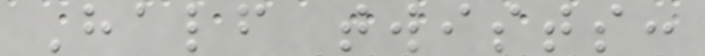Half twists:
